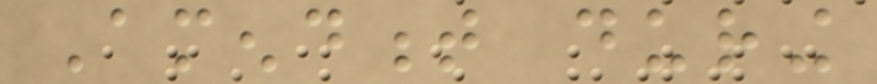Amendment during
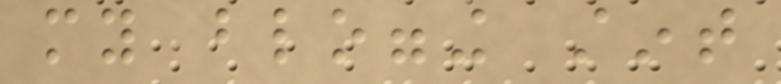my blogging stint
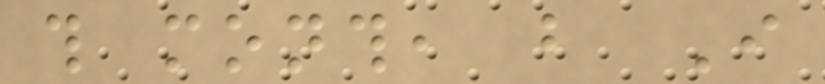this month, but I
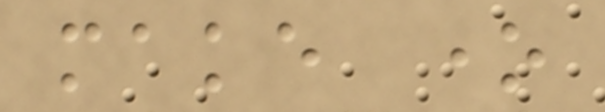make one
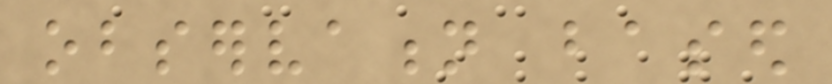observation based
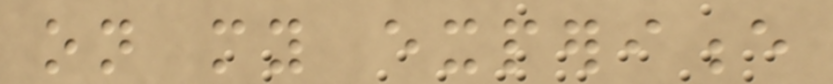on my experience
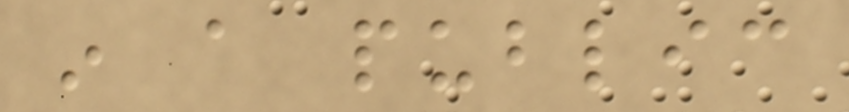in a public
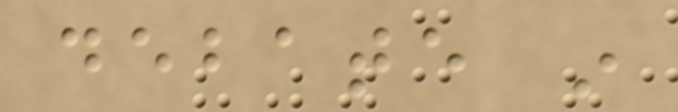debate in
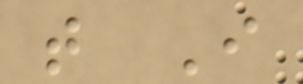that I
